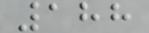188
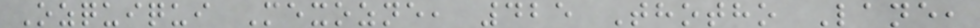Ozquiqui Mexozne, 425 Thotho Lane,
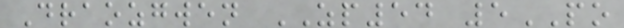Draozgwen ZP54 5PO
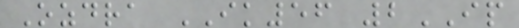Ozdra IK56 2IP
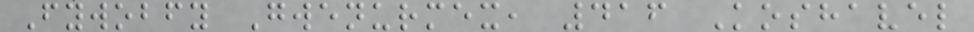Fywobfy Gwenurmex, 416 Koshavel
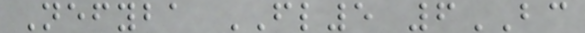Nefyba FL5 6BC
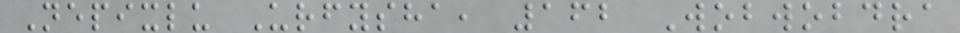Nepixlu Urfysha, 162 Wobwobdra
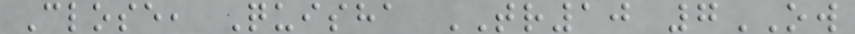Close, Quisha TR10 7OW
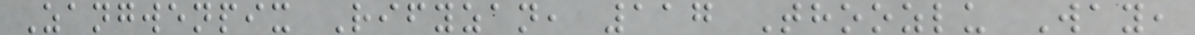Zangwenpix Rifyzan, 117 Thoozlu Way,
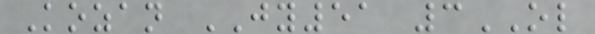Kozan JY51 3OL
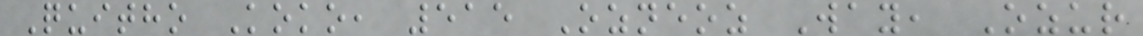Quitho Koko, 515 Ozneoz Way, Ozur
